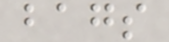bags
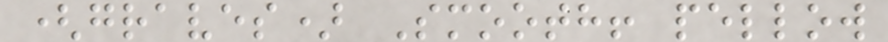(graves) Smooth! pellow
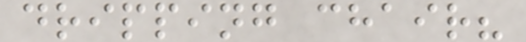dripping chair?
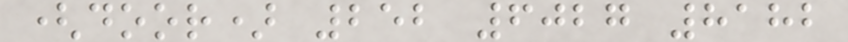(door) 252 6027 8182
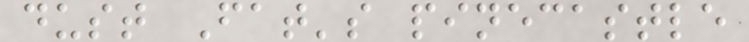dust Fat's pinecastle
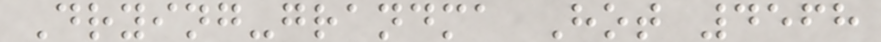Drying-grandma Hot 4568
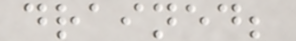drained;
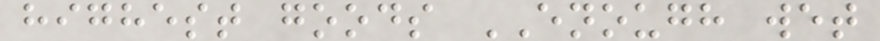highest goods ENOUGH wet
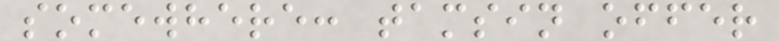somewhere: tamsin offer
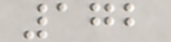172
